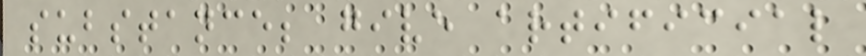substance; give artificial
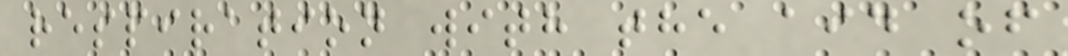respiration with the aid of
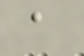a
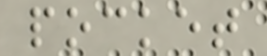pocket
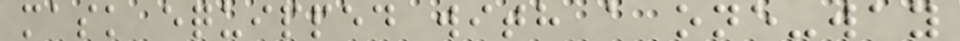mask equipped with a one-way
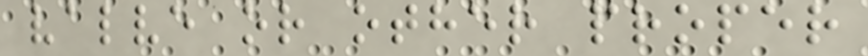valve or other proper
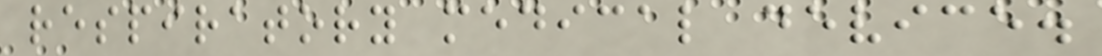respiratory medical device.
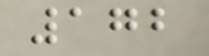172
